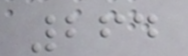264
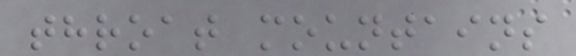throat mountains
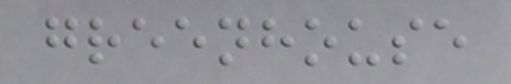greenhouse
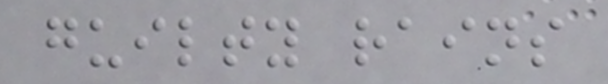guilty rains
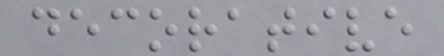decorative
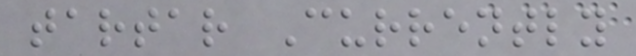tartar Currently
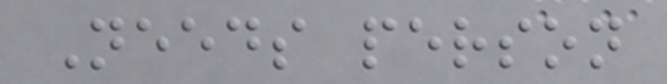Needs person
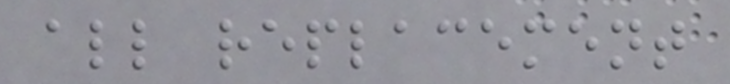all replacement
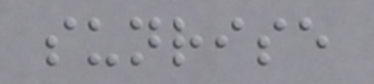sunrise
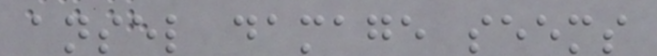ansel damage seems
